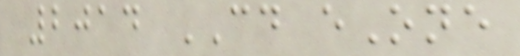2014 CD eOne
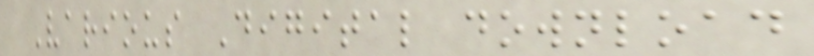Various Digital download
